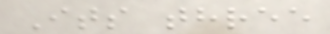Its three
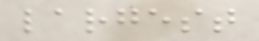largest
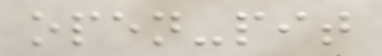open-pit
